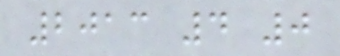2013 4 0
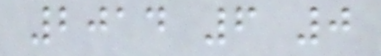2014 6 0
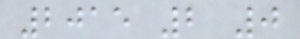2015 2 0
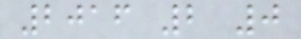2016 2 0
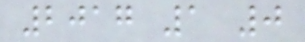2017 1 0
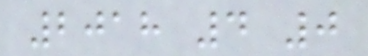2018 4 0
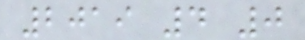2019 4 0
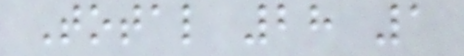Total 28 1
